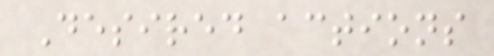Desired actions
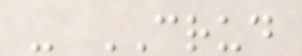- CRUD
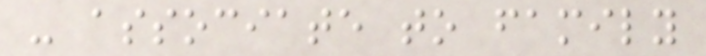- associate to family
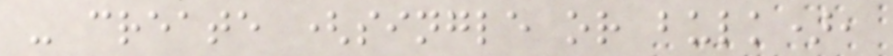- create (single or bulk),
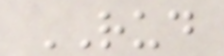RUD
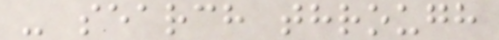- search through
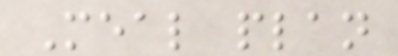Meal plan
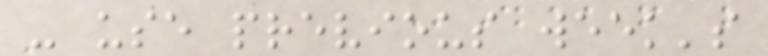- use previous week's
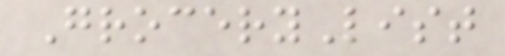GroceryList
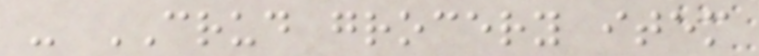- CRUD grocery item
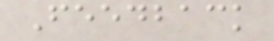Feedback
